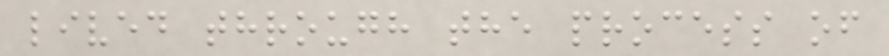lived through the process of
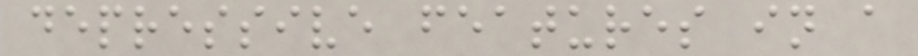depressive features in a
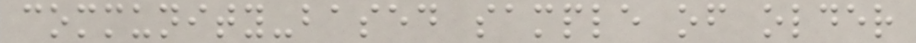community-based sample of older
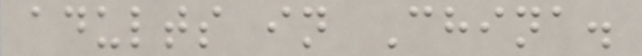adults in China.
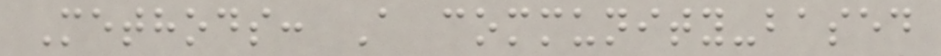Methods: A community-based
